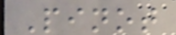Pinot
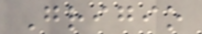Grigio
